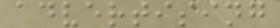advertising
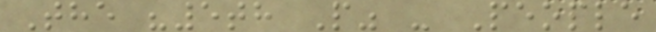The "5th P" - People
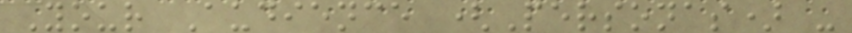Your Audience (Personas) -
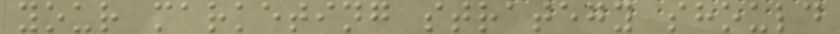your marketing strategy should
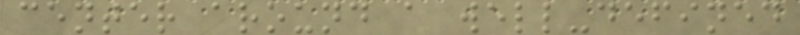center around a well-defined
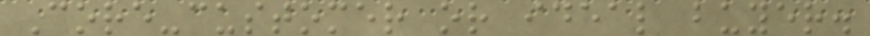Core-customer or ideal buyer.
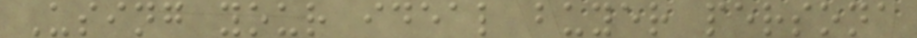Using your ideal buyer persona
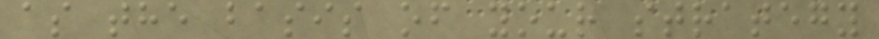as the basis of your strategy
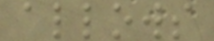allows
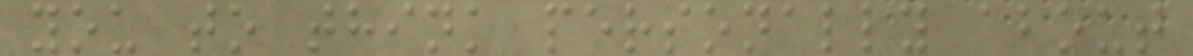you to think personally about
